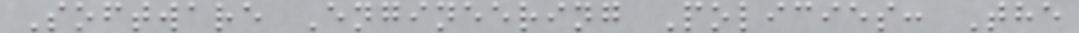Software Engineering Policies: The
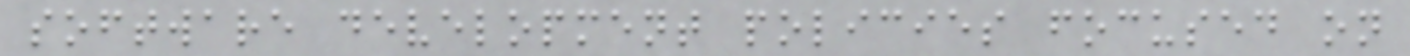software development policies focused on
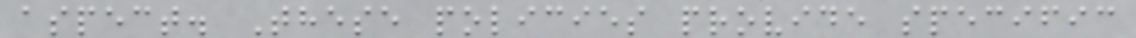aspect. These policies provide specific
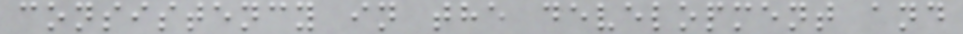consistency in the development and
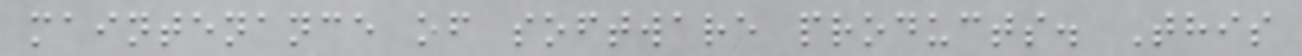maintenance of software products. This
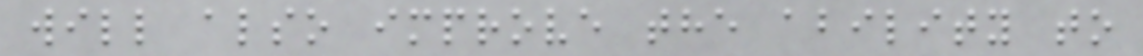will also improve the ability to
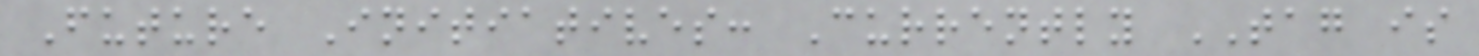Future Initiatives: Currently TAG is
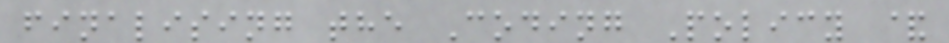finalising the Coding Policy &
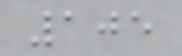105
